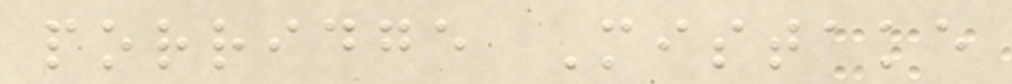porridge Mistake
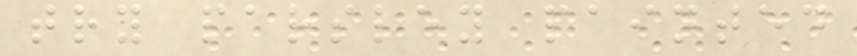try parsley painted
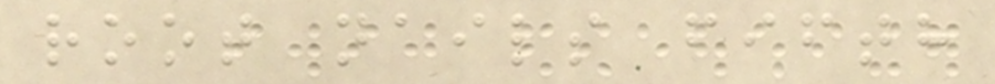root nails fifth
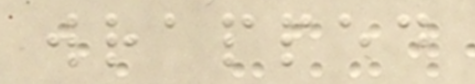wrapped
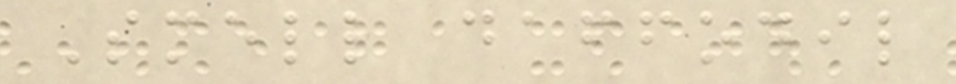Smell daffodil
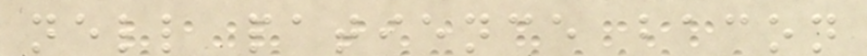nell patience bacon
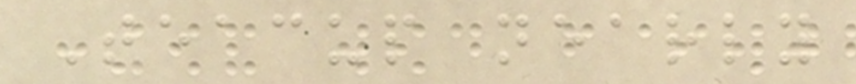Teacup nearly
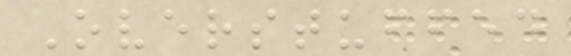Overstuffed
